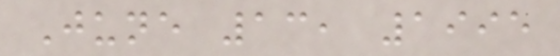June 13, 1995
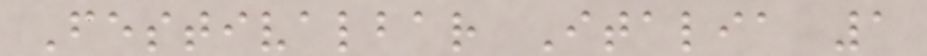Festivalbar Italia 1
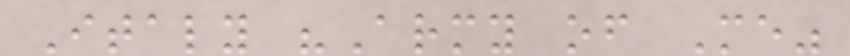Italy "Army of Me"
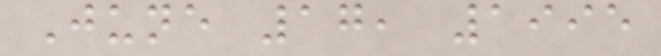June 17, 1995
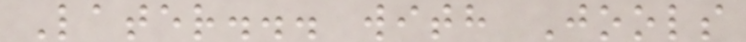Later... with Jools
